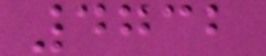4732
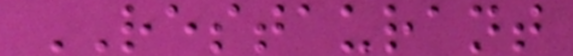RESTAURANT
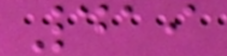419
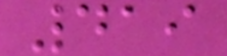419
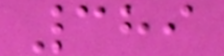389
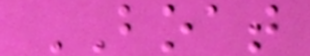BOAT
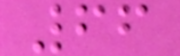66
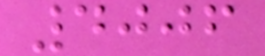4006
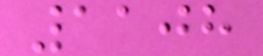1108
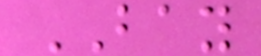BAY
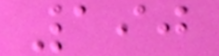190
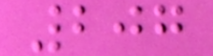207
